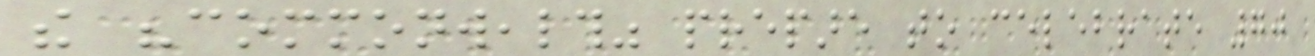the "commonwealth" prepare to celebrate 70
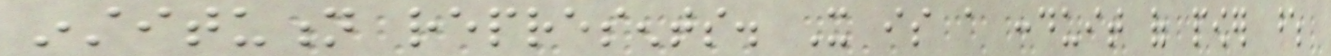institution represents. It is a conduit of power whose
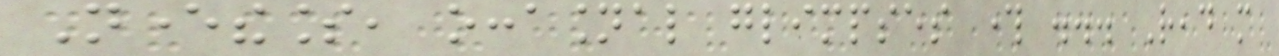Nevertheless, occasional glimpses through ... Read more
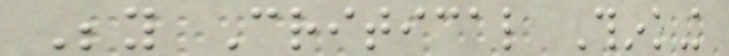Beyond Critical Thinking
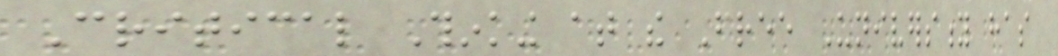Critical Thinking at the Free University has
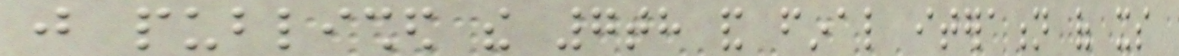just published the 7th and final iteration of its
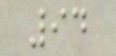94
